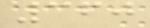360
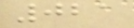021
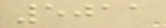5011
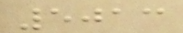5013
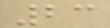23
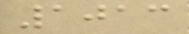1013
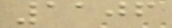1106
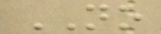NO
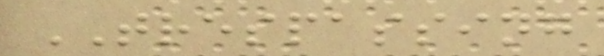TRESPASSING
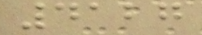4127
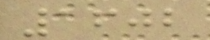1602
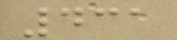431
